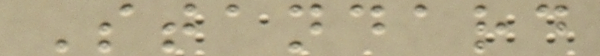Standard
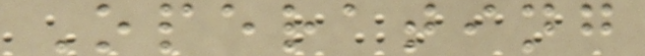Operating
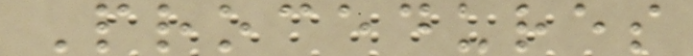Procedures
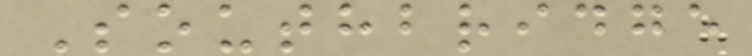Southbridge
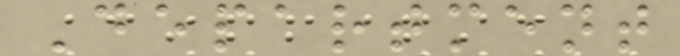Department
